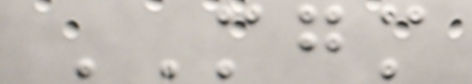MGM
